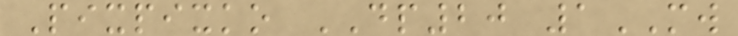Pixpixko DP20 1MW
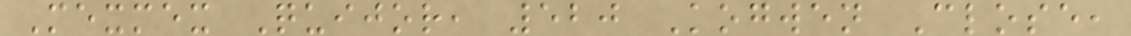Mexmex Quijor, 520 Kogwen Close,
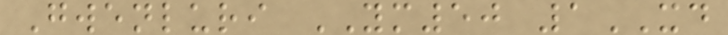Gwenluri YM50 1XD
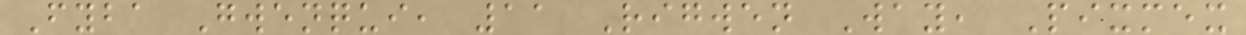Fyba Gwenqui, 11 Rigwen Way, Pixmex
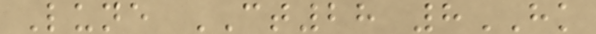Lune CT28 8HK
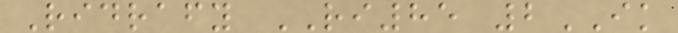Ridrafy RI85 2IK
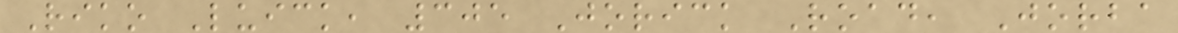Riko Luick, 305 Jorick Road, Jorba
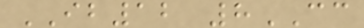IB12 8CC
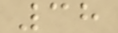38
